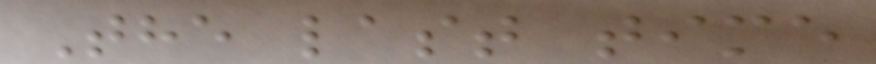The last time
